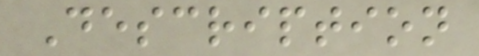Description
